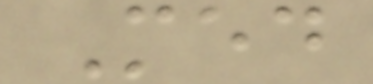Med
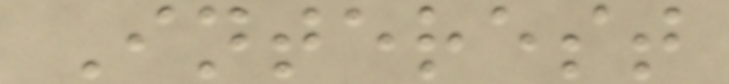Interest
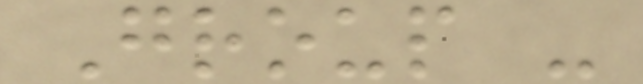Group -
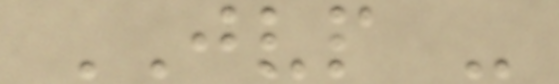JVP -
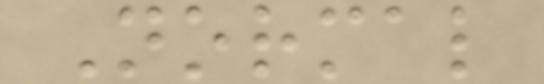Normal
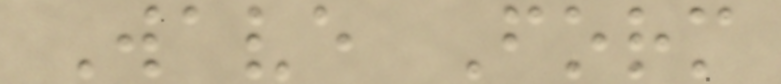Wave Form
